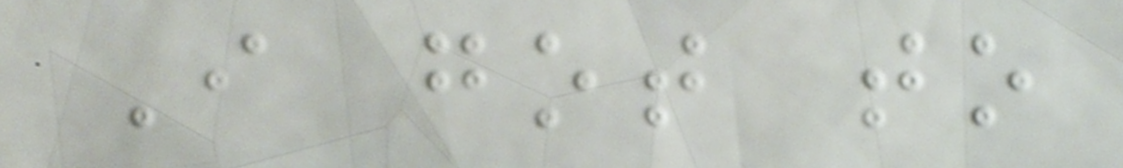I got to
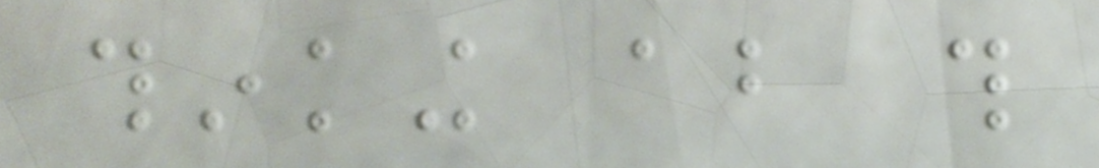thinking about this
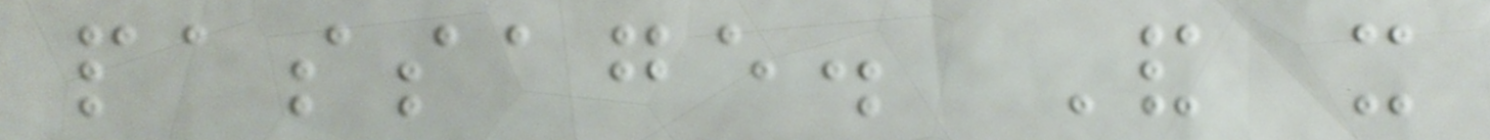passage. And it
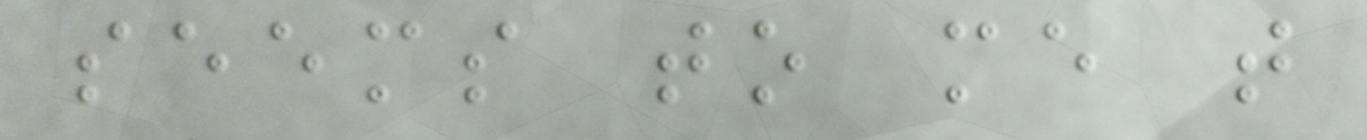seems to me that
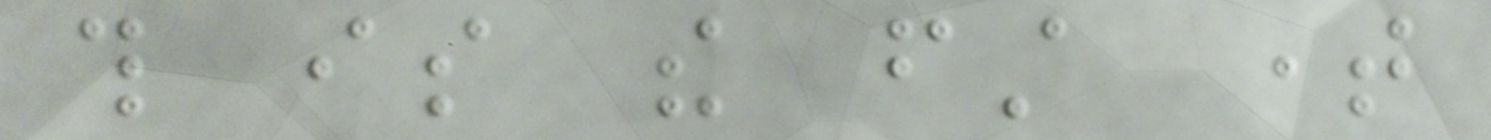this is the first time
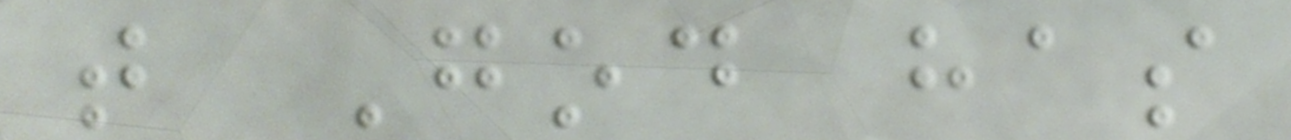that God has
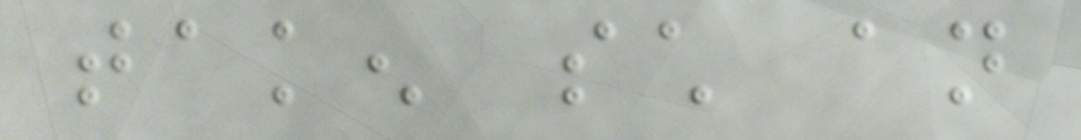taken such an
